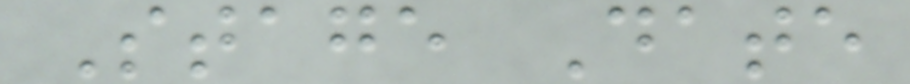Stage Date
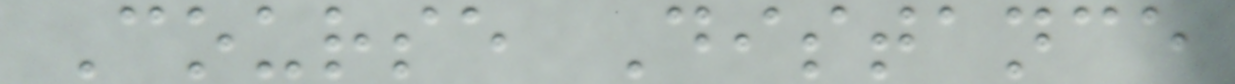Course Distance
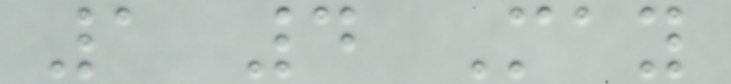1 4 May
